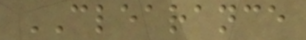CLEARANCE
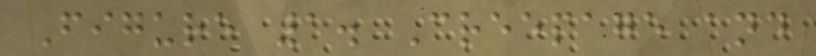Figure 1. Creepage and
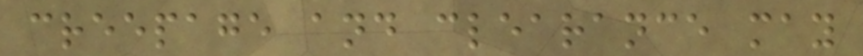creepage and clearance may
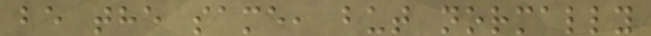be the same, but normally
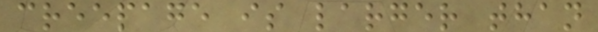creepage is larger than
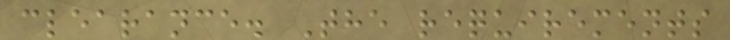clearance. The requirements
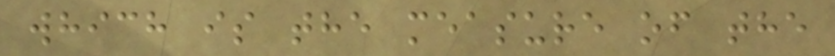which is the measure of the
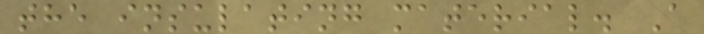the insulating material. A
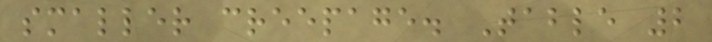smaller creepage. Table 2
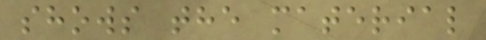shows the material
